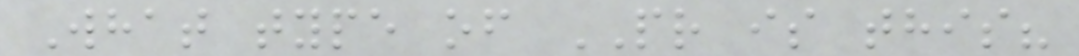What type of PR is this?
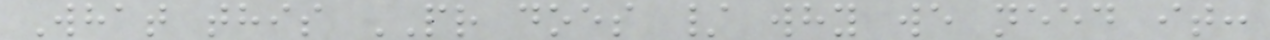What this PR does / why we need it:
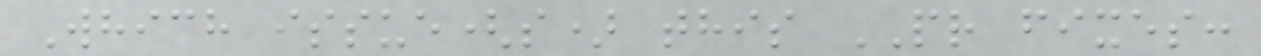Which issue(s) this PR fixes:
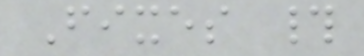Fixes #
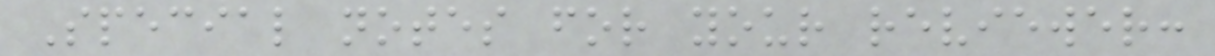Special notes for your reviewer:
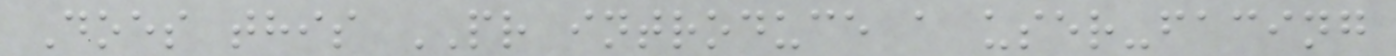Does this PR introduce a user-facing
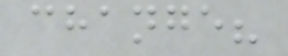change?
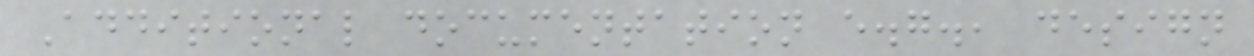Additional documentation e.g., design
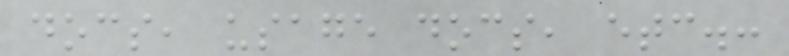docs, usage docs, etc.:
